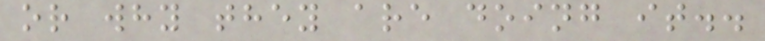or why they are doing it..
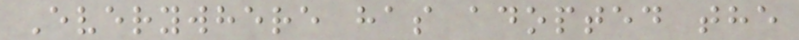Everywhere has adopted the
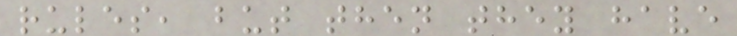rules, but then they have
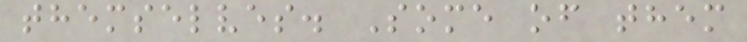themselves. Some of them
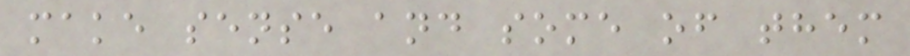make sense and some of them
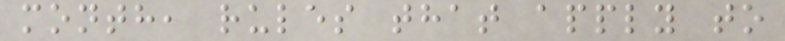month, rules that apply to
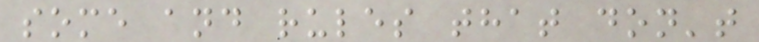some and rules that don't
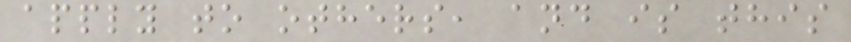apply to others, and is this
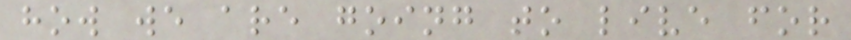how we are going to live for
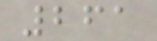261
